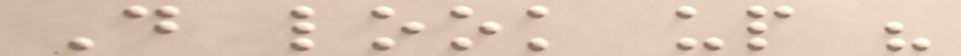Do look up his
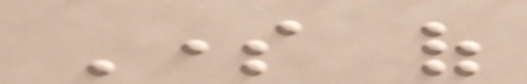Some of
